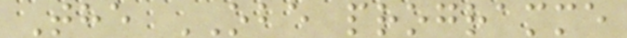The OBE programme
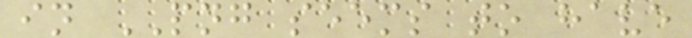in PNG seems to have
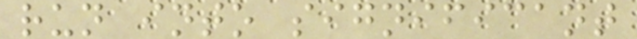run into significant
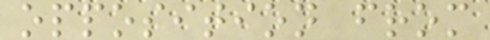opposition from
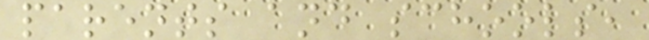parents and schools,
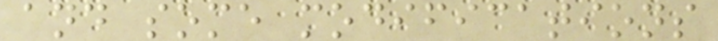and some modifications
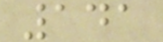141
